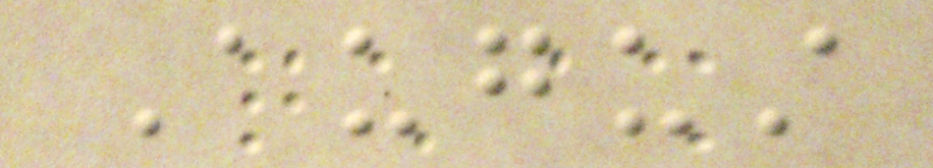August
